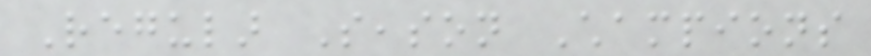Regular Season Champions
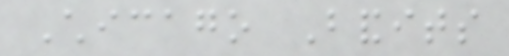Chicago Bandits
